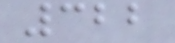322
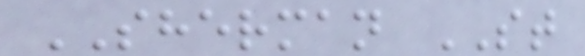SHERMAN ST
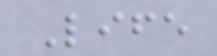Life
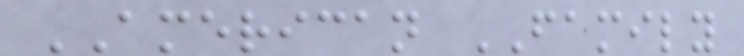AMERICAN FAMILY
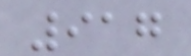917
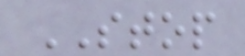STOP
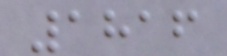1816
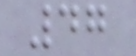47
